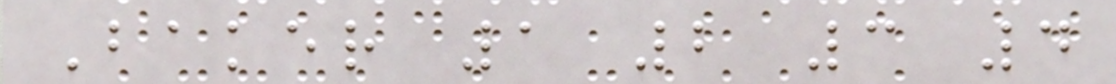Baker 1 2 3 4
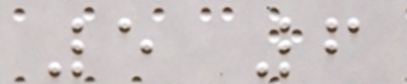5 6
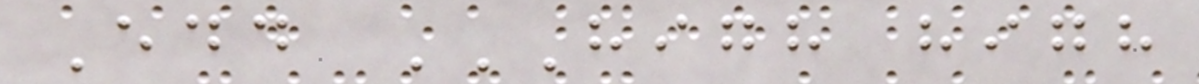Edd HIGH HIGH
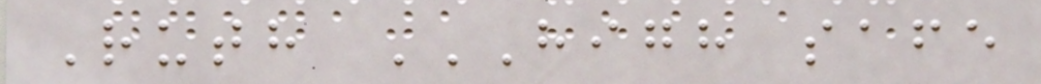Ruth HIGH SAFE
